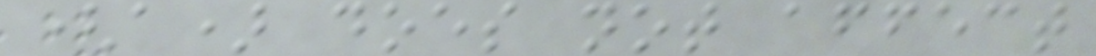(a) does not affect
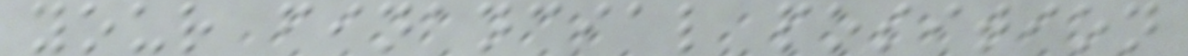your financial position
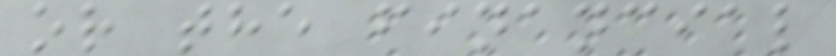or the financial
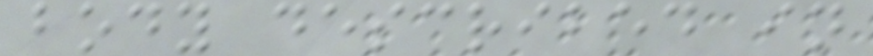body described in
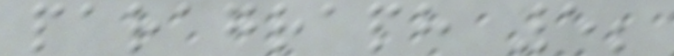paragraph 5;
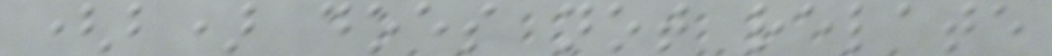(b) does not relate
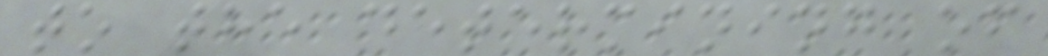to the determining of
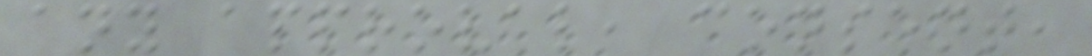any approval, consent,
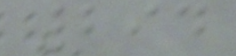294
